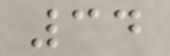34
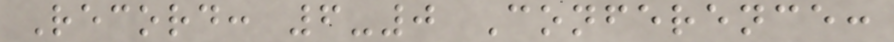Record: 6-0 Conference:
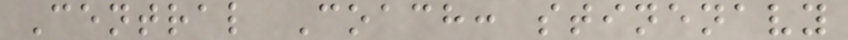Central Coach: stinenavy
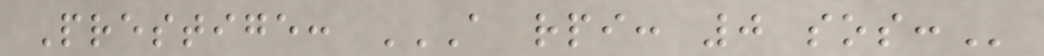Prestige: A RPI: 0 SOS:
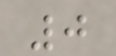0
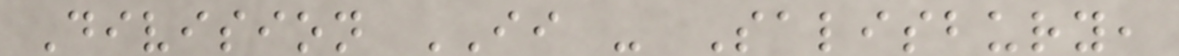Division II - Salisbury,
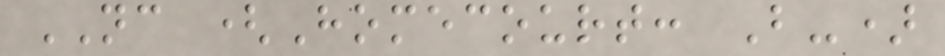NC (Homecourt: B-)
